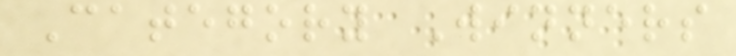Category Winners
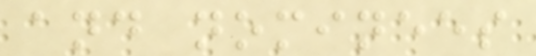and nominees
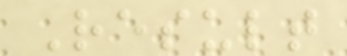Result
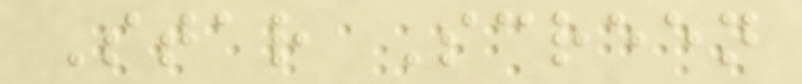Star Screen
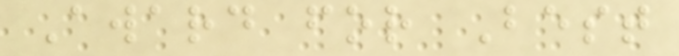Award for Best
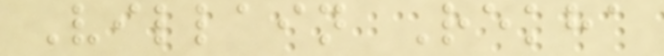Villain Rekha
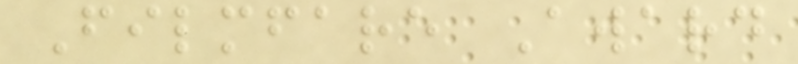Filmfare Award
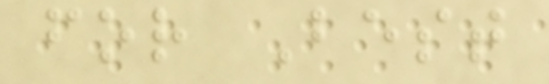for Best
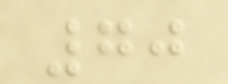70
